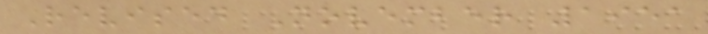Revised November 1951
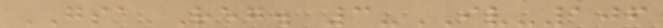GSA Reg. 3-IV-106
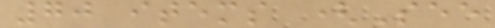70 items (See
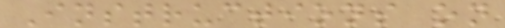Instructions on
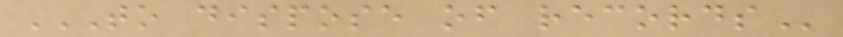TO DISPOSE OF RECORDS
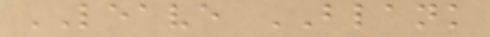LEAVE BLANK
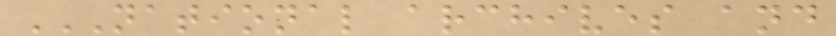NATIONAL ARCHIVES AND
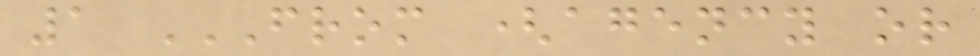1 FROM (AGENCY OR
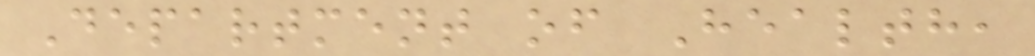Department of Health,
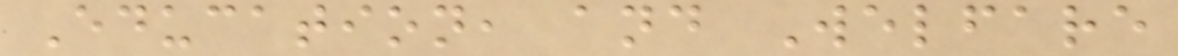Education, and Welfare
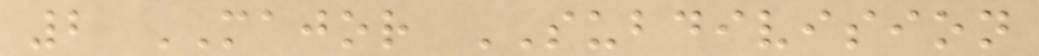2 MAJOR SUBDIVISION
